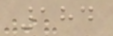184
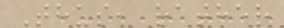Thus, rather
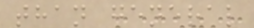than general
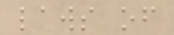laws of
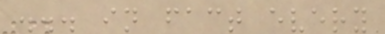... in fact every
